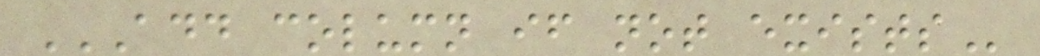ADD COLUMN IF NOT EXISTS
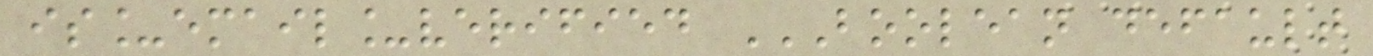is_email_verified BOOLEAN DEFAULT
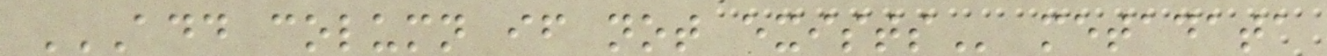ADD COLUMN IF NOT EXISTS metadata
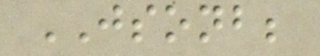JSONB;
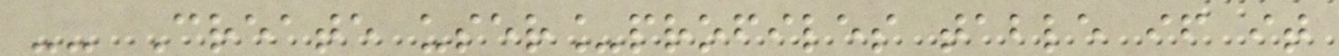-- Create user_profiles table if it
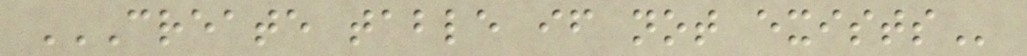CREATE TABLE IF NOT EXISTS
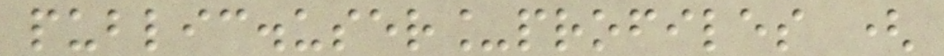public.user_profiles (
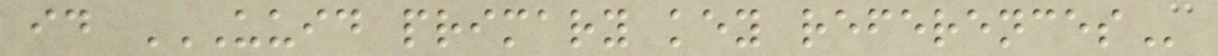id UUID PRIMARY KEY REFERENCES
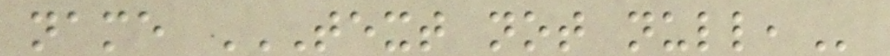name TEXT NOT NULL,
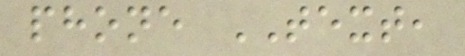phone TEXT,
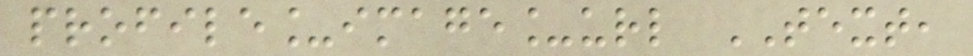profile_image_url TEXT,
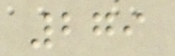279
